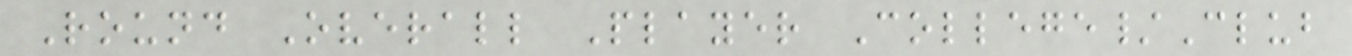Round Overall Player College/Club
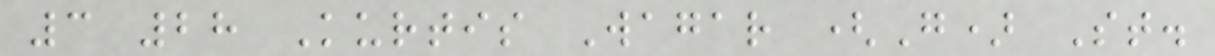3 28 Kurtis Wagar (G) St.
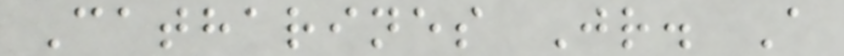Catharines Jr. A
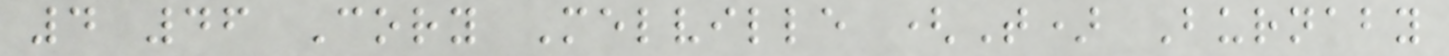4 46 Cory Melville (T) Burnaby
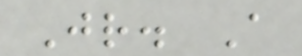Jr. A
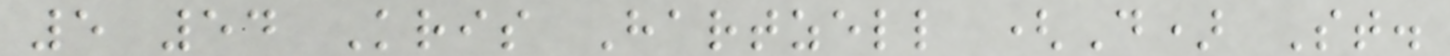5 54 Kris Hartzell (D) St.
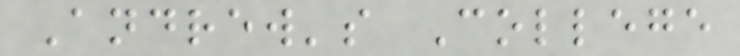Andrew's College
